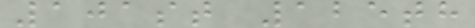101st 125th
